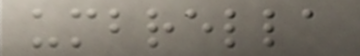umbrella
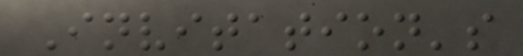Invitation's
